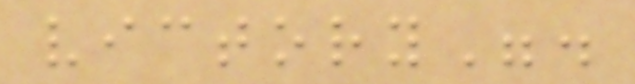victory".
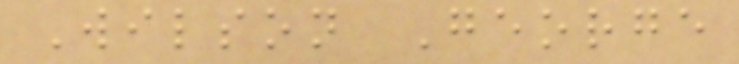Wilson George
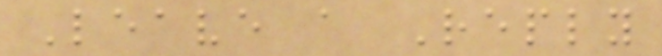Leave a Reply
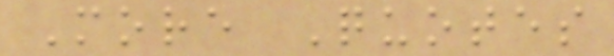More Quotes
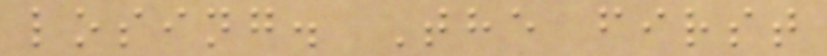losing. The first
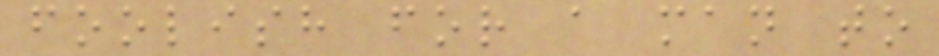foolish for a man to
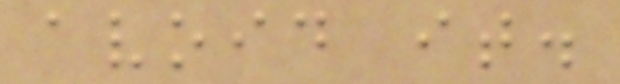avoid it.
